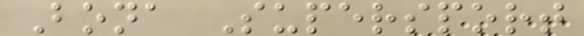Bona Supersport
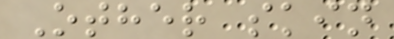Other skin
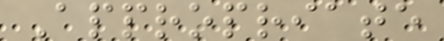Appropriate
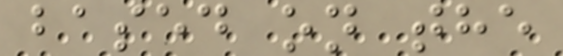based on the
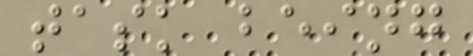task being
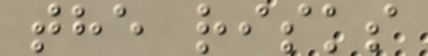the risks
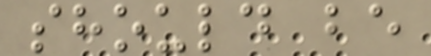should be
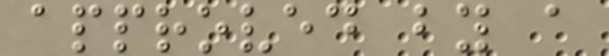approved by a
